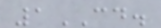1CD.
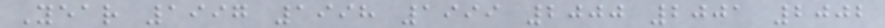Year 1997 1998 1999 2000 2001 2002
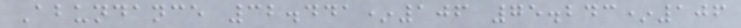Abundance 32.441*106 75.243*106
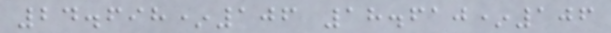24.698*106 18.610*106
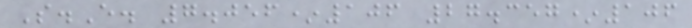S.E. 7.056*106 27.357*106
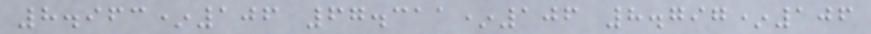8.963*106 67.311*106 8.797*106
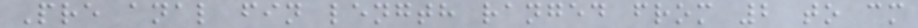Pre anal fin length ranged from 2 to cm
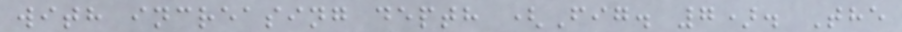with increasing depth (Fig. 7). The
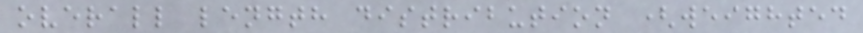overall length distribution (weighted
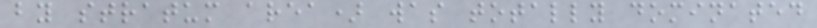by stratum area) was totally dominated
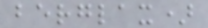berglax)
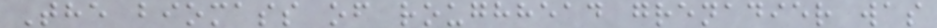The biomass of roughhead grenadier was
